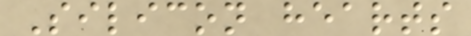Silicon hearts
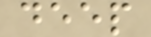deep
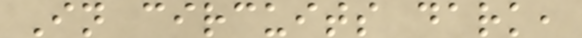In circuits dark,
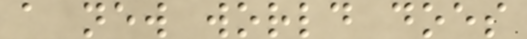a new world does
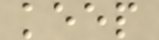keep
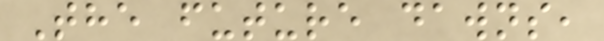The future dawns,
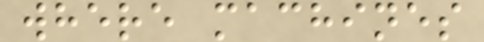where machines
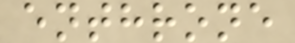enthrone
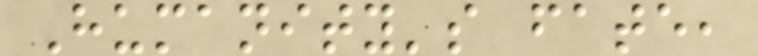Humanity's fate,
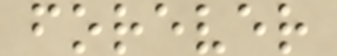forever
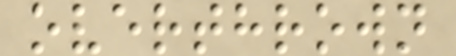overthrown
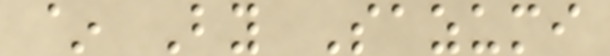~ By Sazumi
